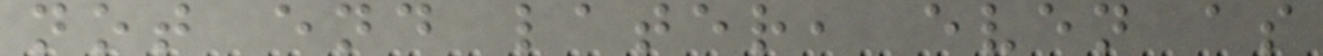not end later, even as
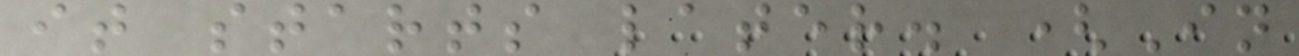it starts later. (In
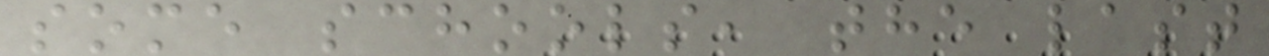some schools, the last
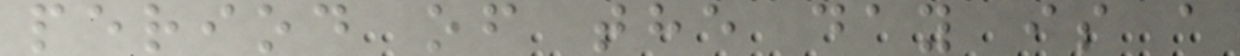period of the day is a
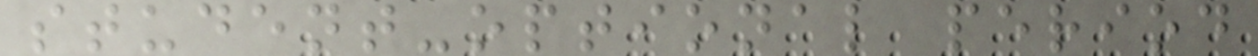student-optional period
